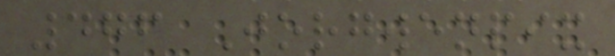476 Jorgwenpix
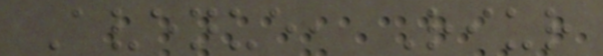Avenue, Riur
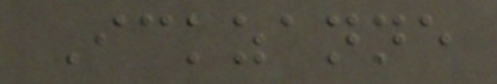Ickzanne
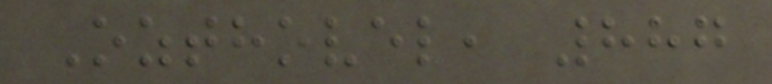Ozthovel, 887
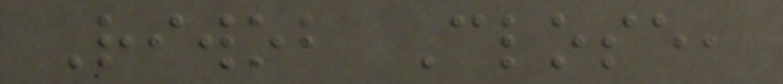Riwob Close,
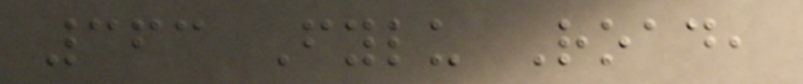363 Fylu Road,
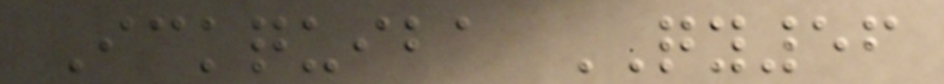Ickquiba QY56
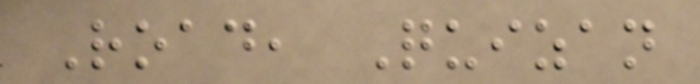Road, Quizan
